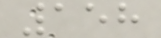158
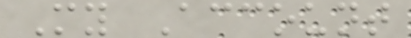My Account
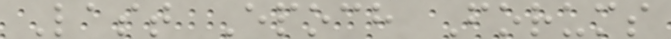Last Epoch Forums
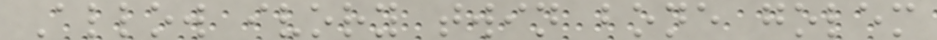Allow ivory twin bone golem
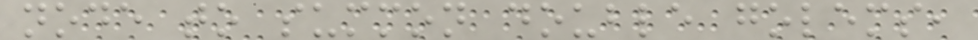node to summon double golems,
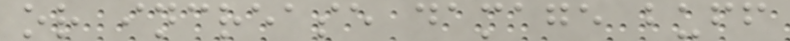or increase damage buff
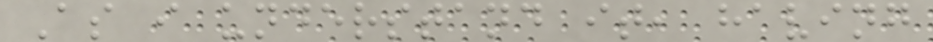As i understand it, having
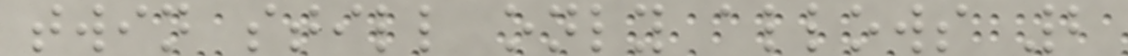twin still only allows 2
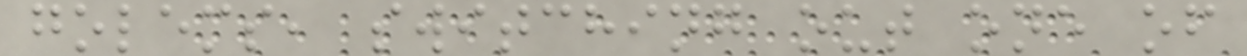golems, switching out one of
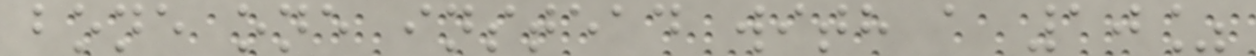bone one instead with a 10%
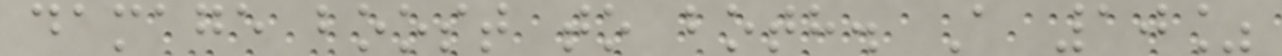damage boost to both. A 10%
